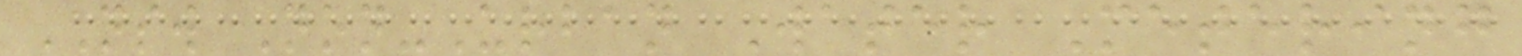NSW Non-Urban Water Metering
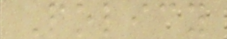Policy
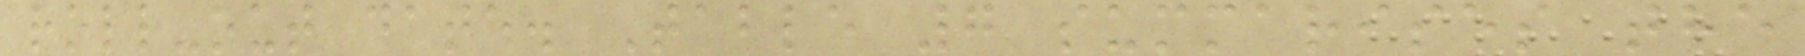roll-out date. Table 7 summarises the
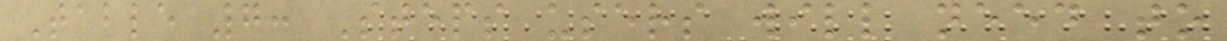Table 7: Steps users will need to
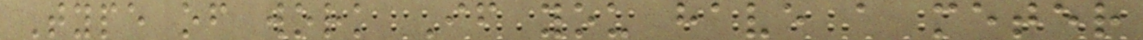Type of work If you have a meter
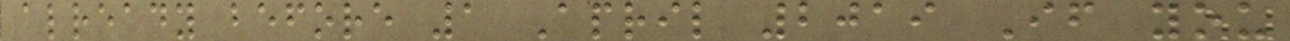already before 1 April 2019 If you
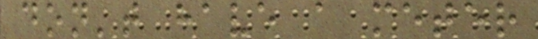don't have a meter
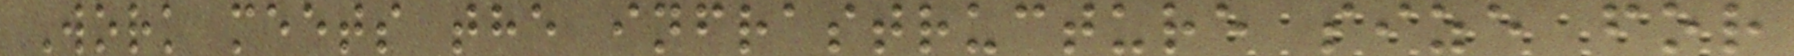Work meets the infrastructure size for
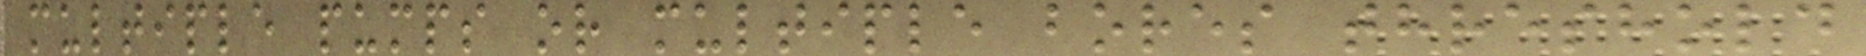multiple pumps or multiple bores threshold
